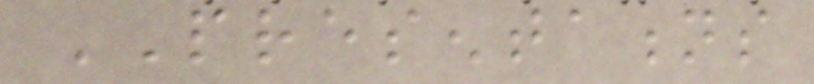PRESENTATIONS
